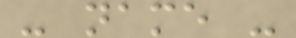- name -
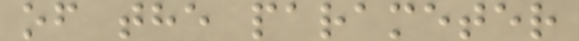of the parameter
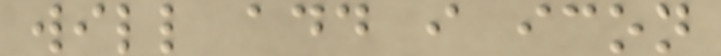will add i icon
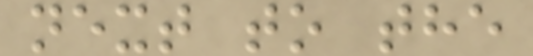next to the
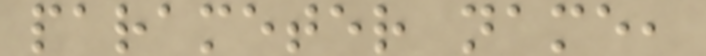parameter name,
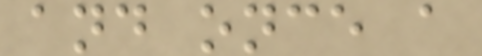and once a
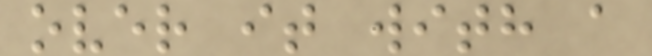over it with a
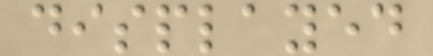displayed
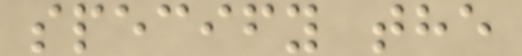specify the
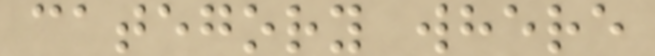category where
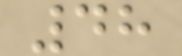48
